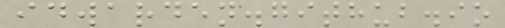idwarden.github.io
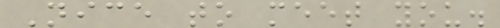Nice to meet you.
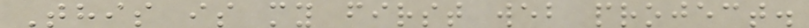This is my first web project.
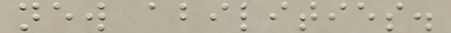new abilities.
